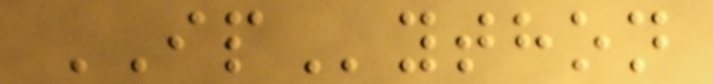IPython
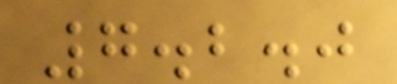7.2.0
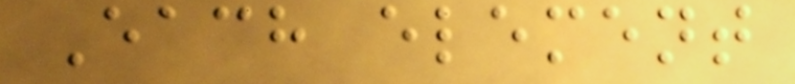Each element
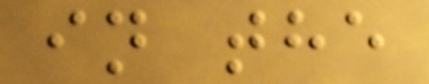in the
